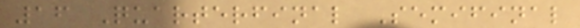16 Quarterfinal Semifinal
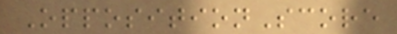OppositionScore
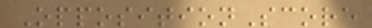OppositionScore
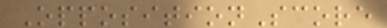OppositionScore
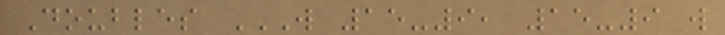Doubles W 15-9, 15-9 W
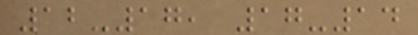12-17, 17-14
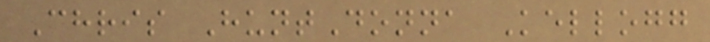Chris HuntDonna Kellogg
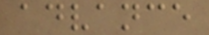advance
